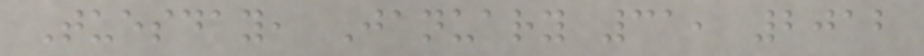Tuesday, January 31, 2012
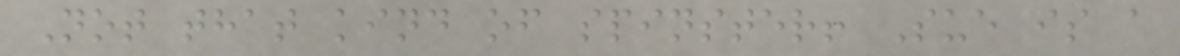Not that kind of spinster! Sue is a
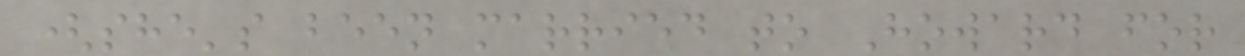(she's been married to Howard for
